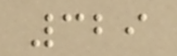329
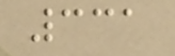331
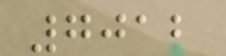7012
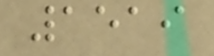1519
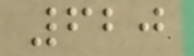620
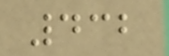432
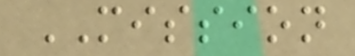MISSION
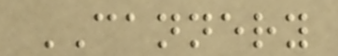CANNERY
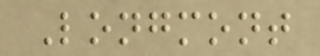Longmont
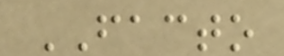FACTO
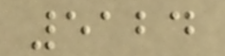5124
